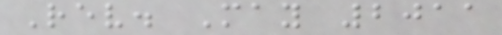Rev. May 2011
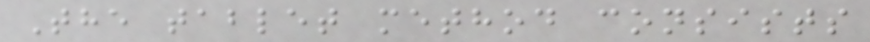The tablet method consists
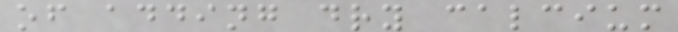of adding dry calcium
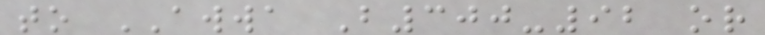to AWWA B300-92 or
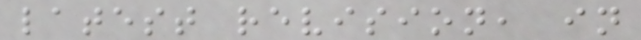latest revision, in
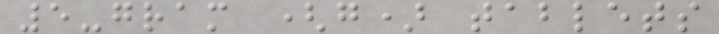5-gram (g) tablets
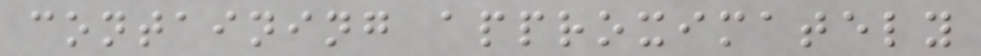containing approximately
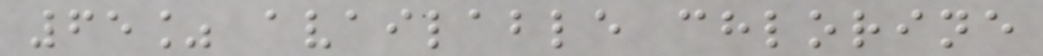65% available chlorine
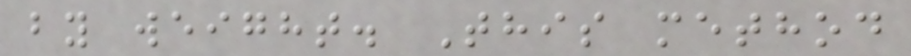by weight. This method
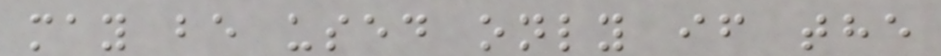may be used only if the
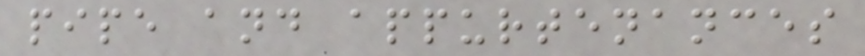pipe and appurtenances
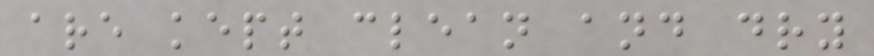are kept clean and dry
